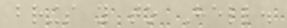brings you to Hell.
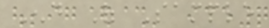End Of Sample
